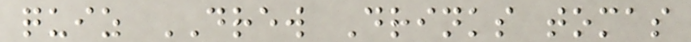quiz DREW Drinks tomas
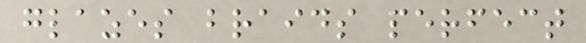glazes braids perfect
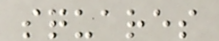squares
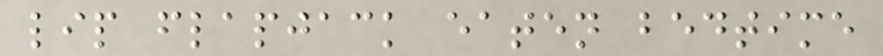lip flapjack eaten bedtime
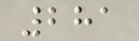281
